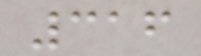316
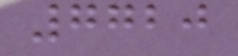7720
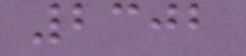2302
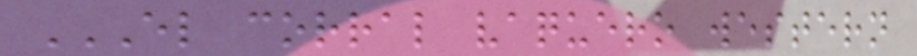EL CORRAL VAQUERO WESTERN
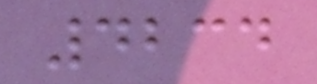4234
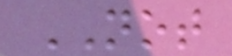NOT
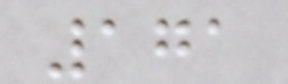171
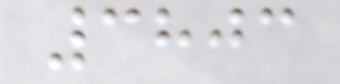3803
